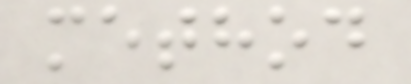method
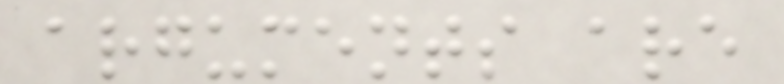arguments are
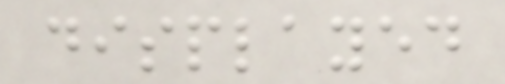displayed
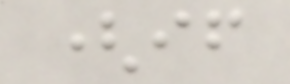(if
